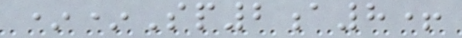**Sp2a8+
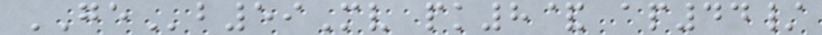GEb59Mv pk8& ap44/
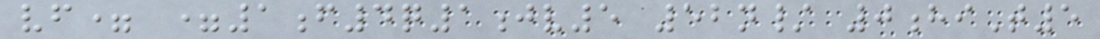vf= =1f4q1jv5 52n/ 0hiT5
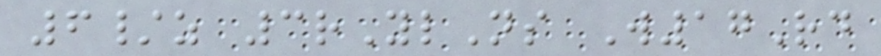6/z 3rYlNs W17Rd
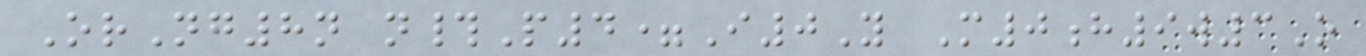OrNg8n n#P4=I0Y M0h9w3O
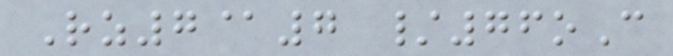Rz7@7 /76oC
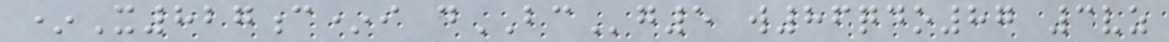*X827c*i dBCg5 w86qdo87 3vz
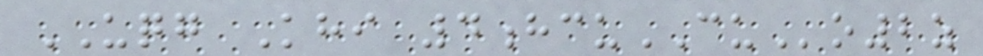UQG Khi 4hcuCUo2z
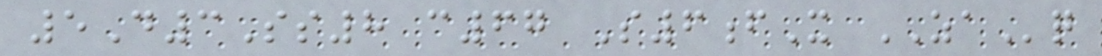5D3Ss8 c67 S6fX ZAq
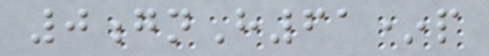0gnH61*p
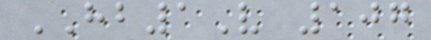HB1V 107
